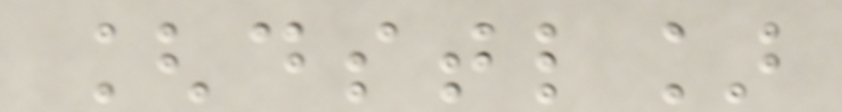[dstl]
